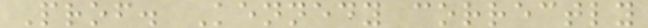Prof. Kennedy correctly
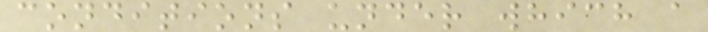conditions under which a
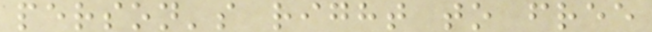person's right to free
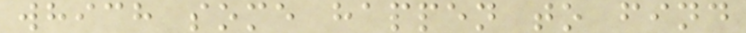which some happen to find
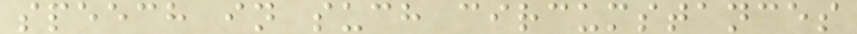speech in such circumstances
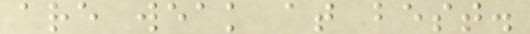are weak at best.
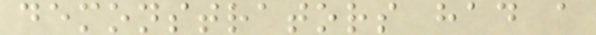demonstrators had a
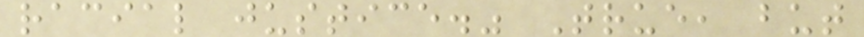racial justice." True, but
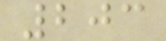203
